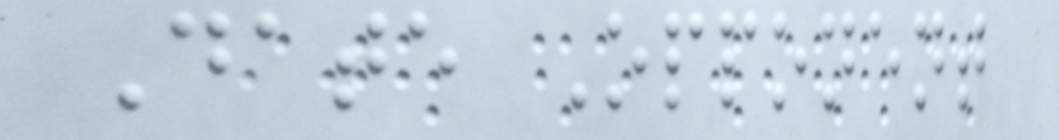Date Opponent
